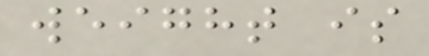weight is
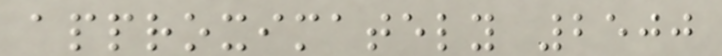approximately 2500
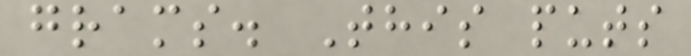grams. This puts
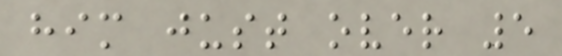him just over 5
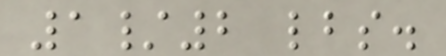1/2 lbs.
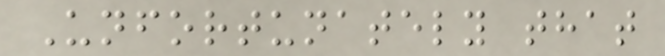Unfortunately that
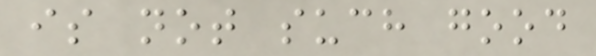is not such good
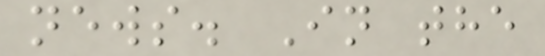news. In the
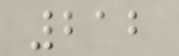212
